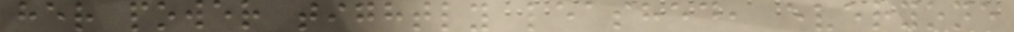her power tightly leashed, everyone
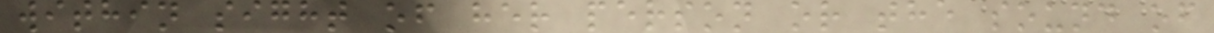within sight of her person or the sound of
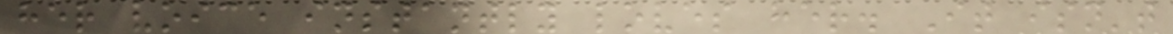her voice instantly loves her. It isn't
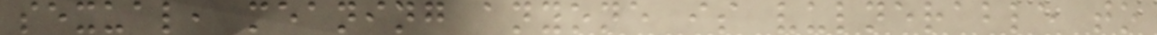sexual, meaning anyone is vulnerable to
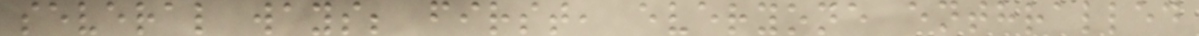several ways; first, everyone enthralled
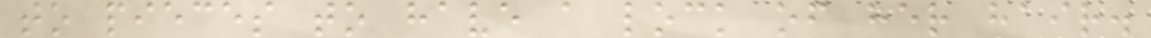to pieces to have a lock of her hair.
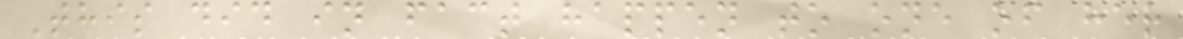This did in fact happen to one of her
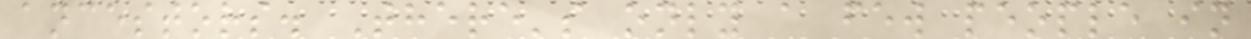ancestors. There's only a few people in
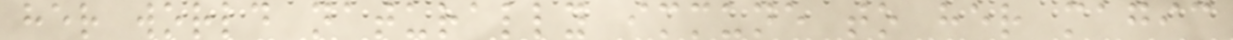her world naturally immune to her magic
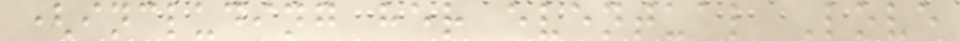(including her eventual Love
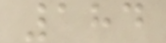184
